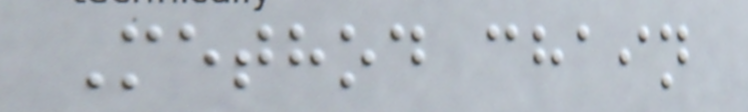Method chain
